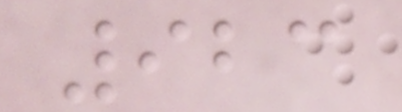923
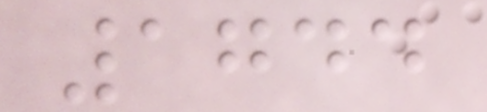1744
